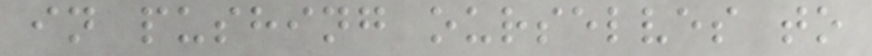in pushing ourselves to
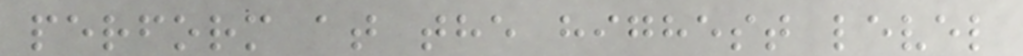perform at the highest level
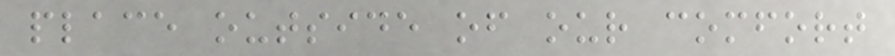place outside of our comfort
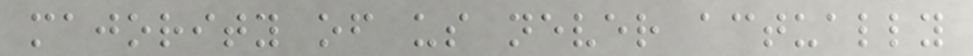majority of us never actually
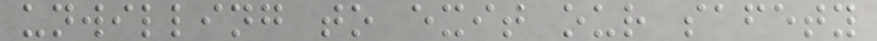unwilling to exit our safety
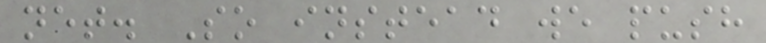net. So instead we push
